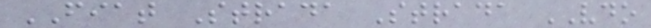FIAT Strada Strada VDO
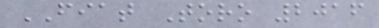FIAT Toro 2016
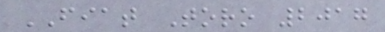FIAT Toro 2017
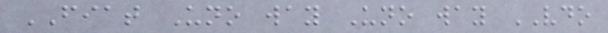FIAT Uno way Uno way VDO
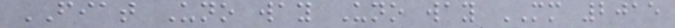FIAT Uno way Uno way MM 2015
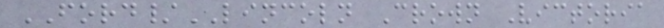FORD/LINCOLN Crown Victoria
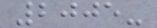2005-
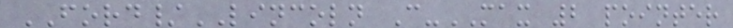FORD/LINCOLN C-MAX 2 pointer
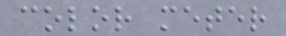color meter
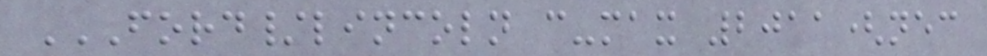FORD/LINCOLN C-MAX 2011(NEC
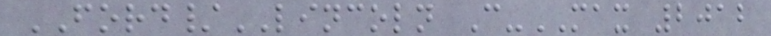FORD/LINCOLN C-MAX 2012
